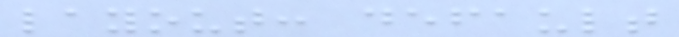layout: default
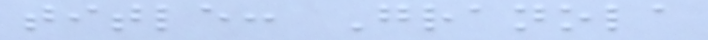title: Granola
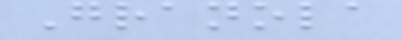Granola
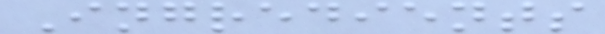Ingredients
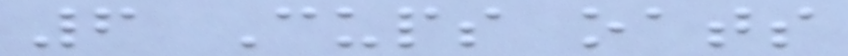6 Cups oats
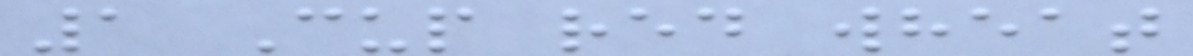1 Cup red wheat
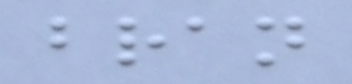bran
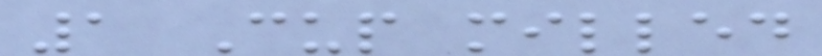1 Cup milled
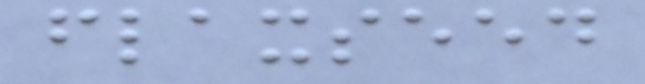flaxseed
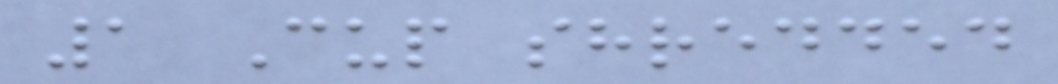1 Cup shredded
